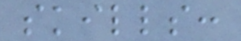skills:
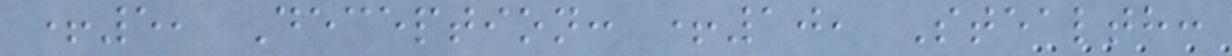+5, Deception: +10, Stealth:
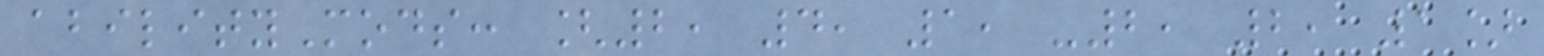abilityMods: [2, 4, 1, -2, 2, 1]
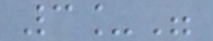3_"
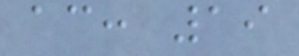ac: 19
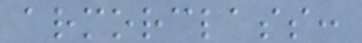armorclass:
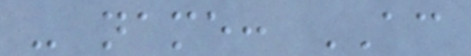- name: AC
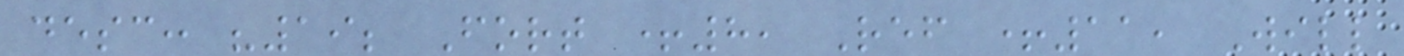desc: "19; Fort +8, Ref +11, Will
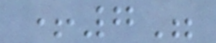+7"
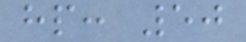hp: 50
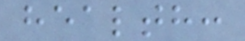health:
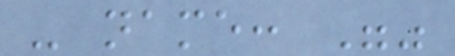- name: ""
